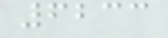6233
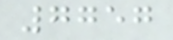7757
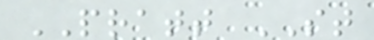PRATT ST
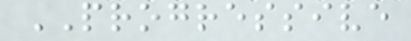PROGRESSIVE
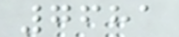7681
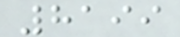8199
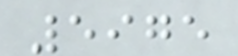5975
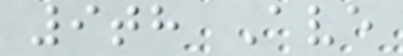9th Ave
